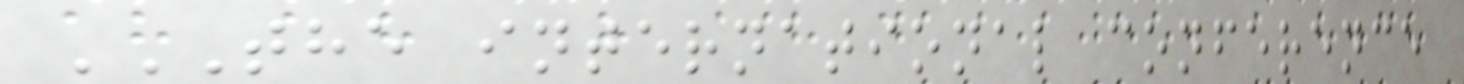THE INTERNATIONAL CONFERENCE
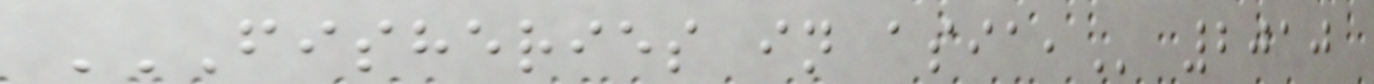FISHERIES IN ASIA, 2010
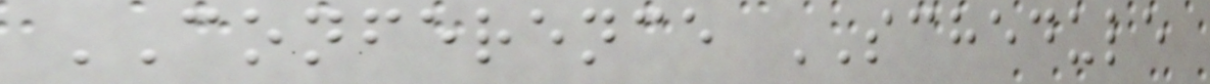CONFERENCE SCHEDULE
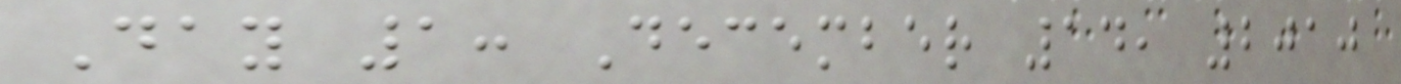Day 1: December 14, 2010
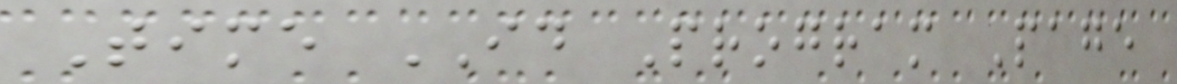Time ID Program Page
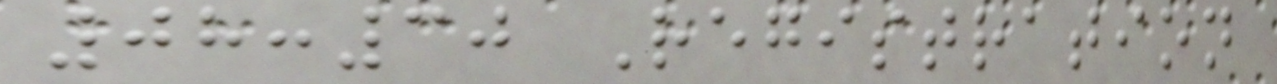08:30 Registration
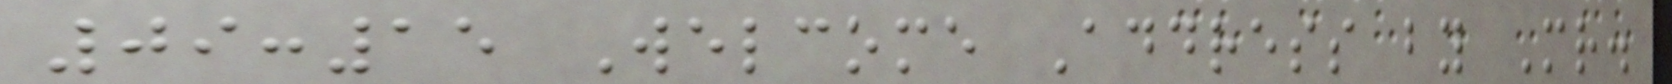09:15 Welcome Address by Mr.
